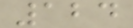124
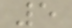5
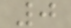0
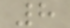8
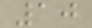10
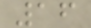16
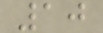10
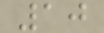10
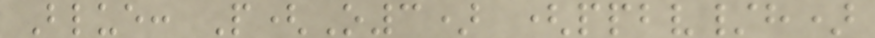Blue: P(O3) (ppbv/h)
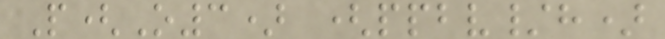P(O3) (ppbv/h)
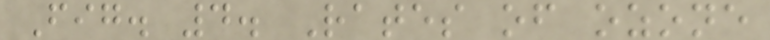Fig. 4. Rates of ozone
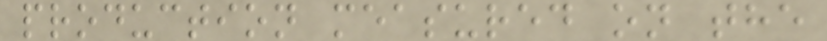production measured on the
